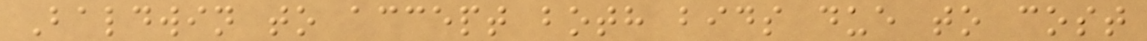Baldwin to accept both bids due to cost
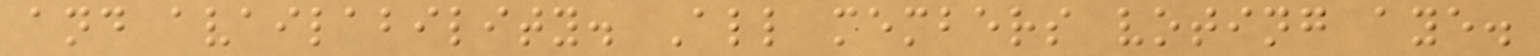and availability. All members voting aye.
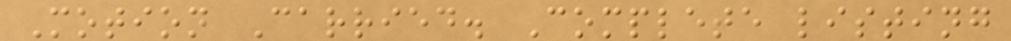Motion Carried. Complete listing
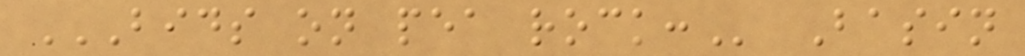BIDS ON PEA ROCK: Basin
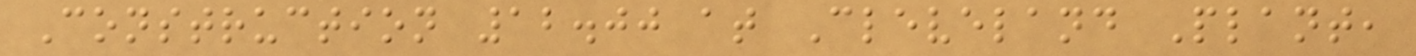Construction 12.00 at Cleveland Plant,
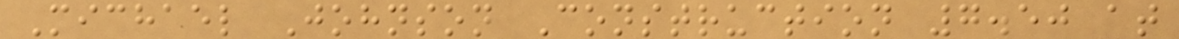Michael Johnson Construction 7.50 at
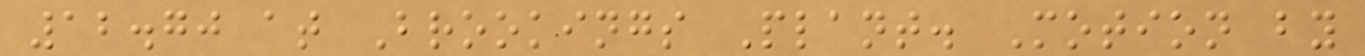12.70 at Brookings Plant. Motion by
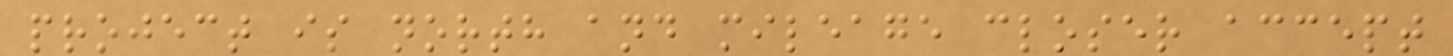project is north and mileage closer accept
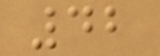42
